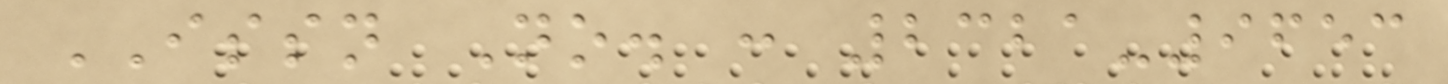ISSN No. : 2321-9653
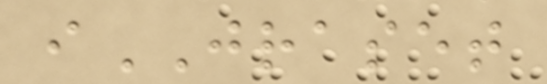iJRASET
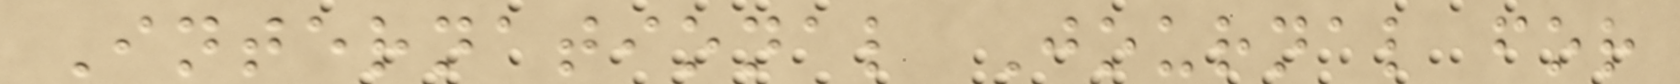International Journal for
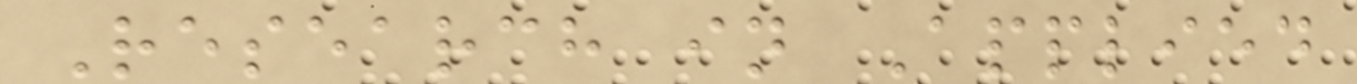Research in Applied
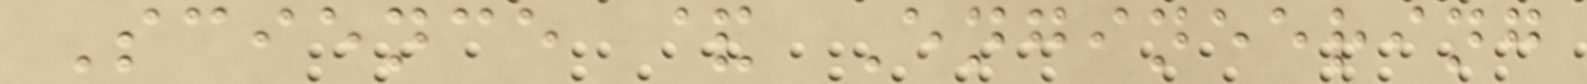Science & Engineering
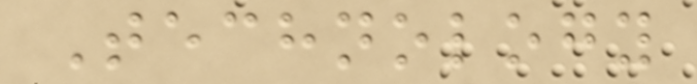Technology
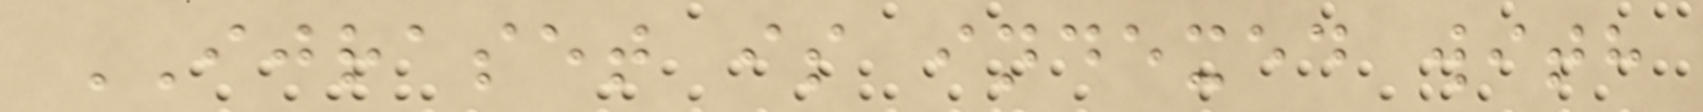IJRASET is indexed with
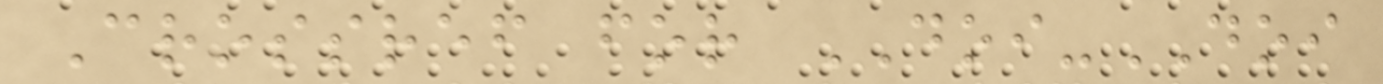Crossref for DOI-DOI
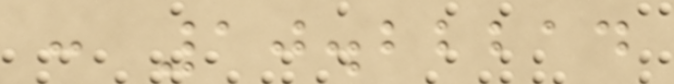: 10.22214
